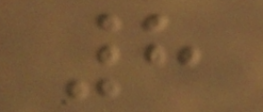8
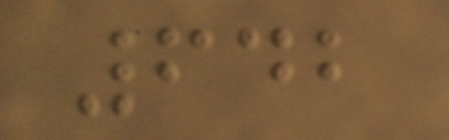642
